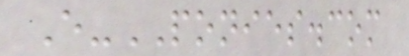E-PONIES.com
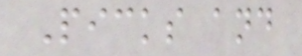Picks and
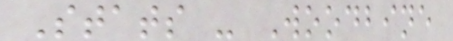Stats - Woodbine
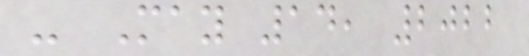- May 14, 2022
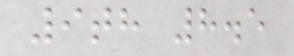9th 8.5
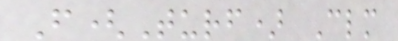F(Turf) Clm
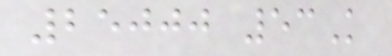25000 53K
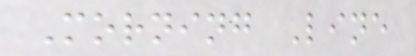Morning Line
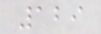129
